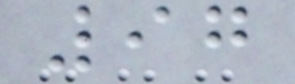97
